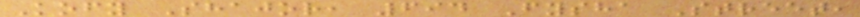Kofy Shajor, 694 Fysha Street,
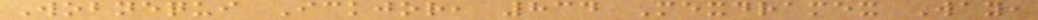Wobnequi Ickjor, 834 Mexdramex Way,
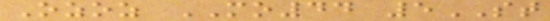Ozoz MO44 5ST
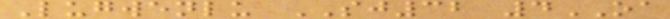Lugwenlu SJ32 4OA
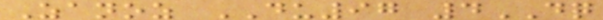Zanoz DU97 4DQ
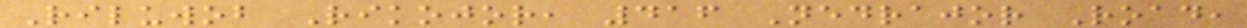Riluwob Rikojor, 416 Nedrajor Road,
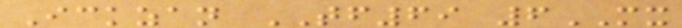Ickzan TF69 6MX
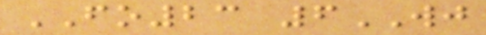FO23 6WJ
